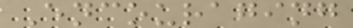Encouraging
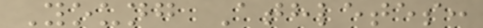Young Athletes:
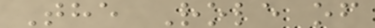The Role of
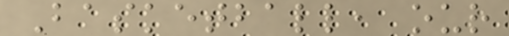Basketball, our
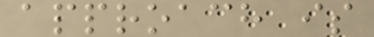approach is
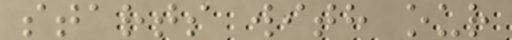starts with our
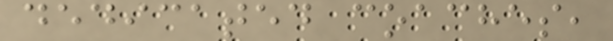dedicated coaches,
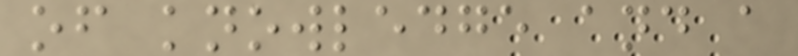of knowledge and a
